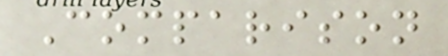Comparison
